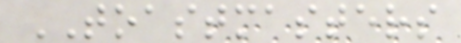TOASTMASTERS
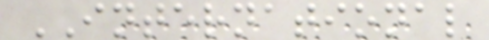INTERNATIONAL
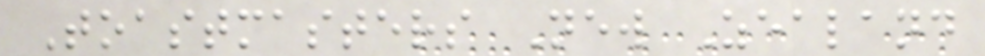Toastmasters New Zealand
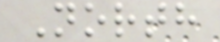North
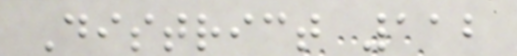District 112
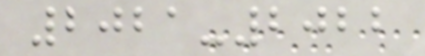2021-2022
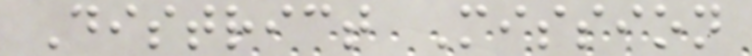District Mission
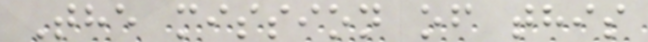The mission of this
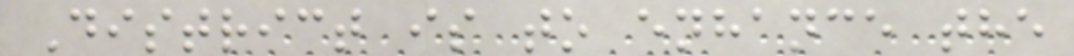District is to enhance the
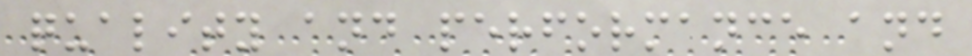quality and performance and
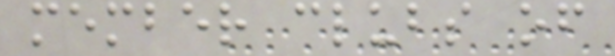member clubs of
